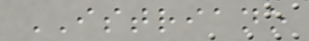ISTRIANO
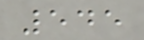545
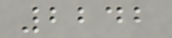2242
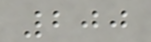200
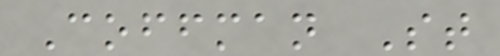Coffman St
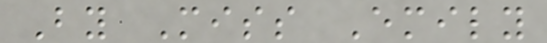By Miss Emily
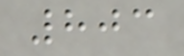803
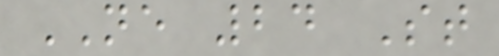NE 24 St
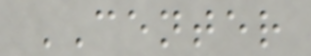CENTER
